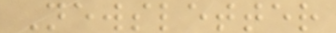Newsletter
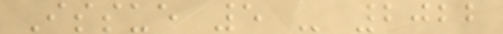Issue 5 - 2022
